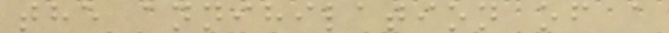the annihilation of a
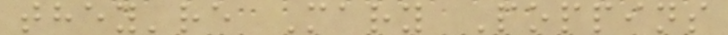they're Mary Poppins
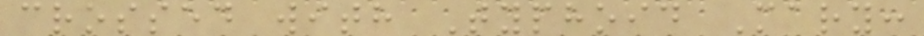crossed with Typhoid Mary:
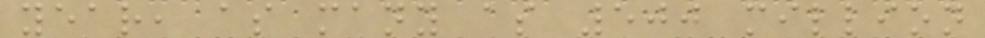year, as many as 500 million
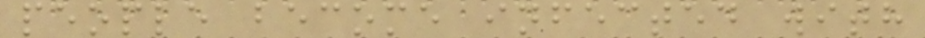people become infected with
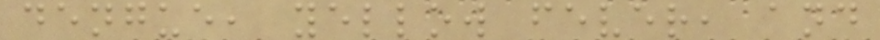dengue, yellow fever, and
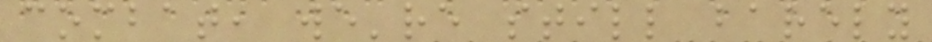combat, we're still barely
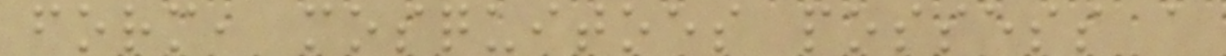form, mosquitoes possess a
